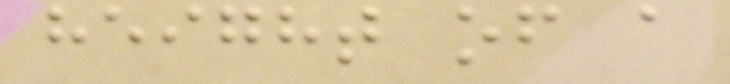height of a
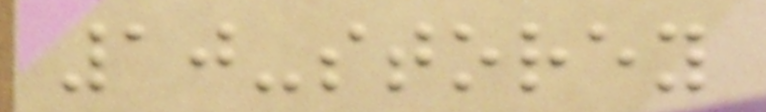10-storey
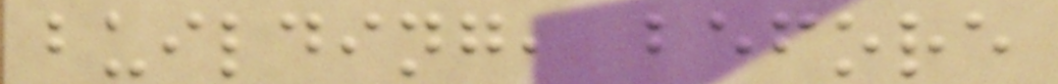building, before
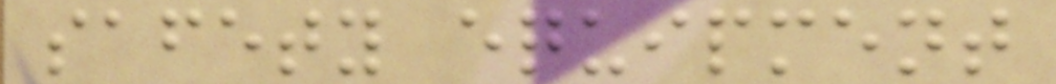safety equipment
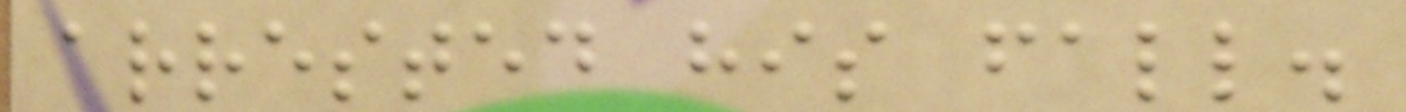arrested his fall.
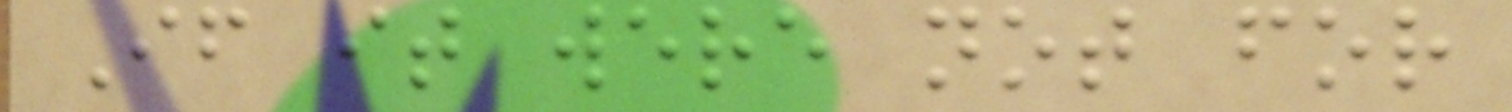If it were not for
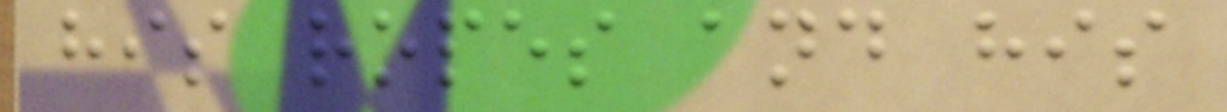his ropes and his
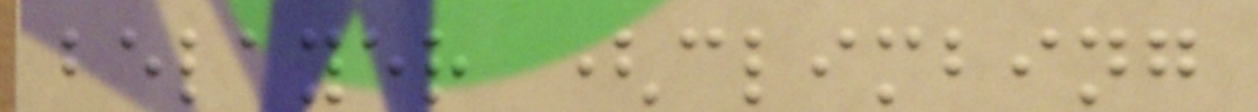belayer (climbing
